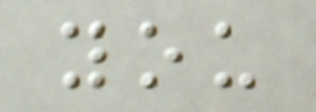you
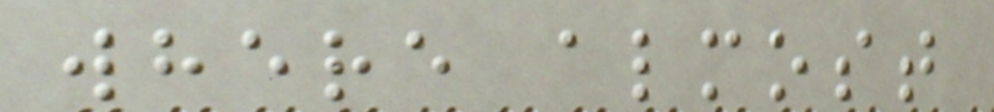where almost
